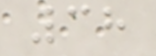38
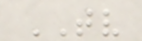TV
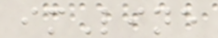imLine
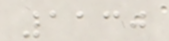1130
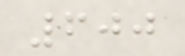600
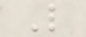L
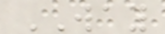WAY
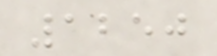1250
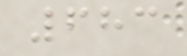683
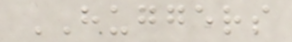HUGGERS
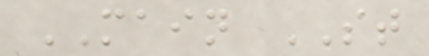MAIN ST
